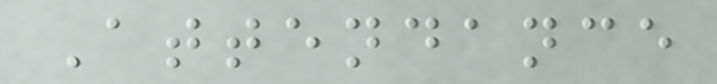Attendance
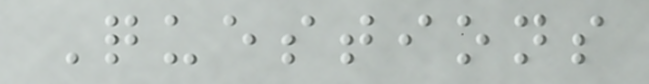Questions
